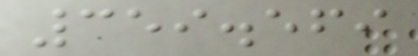359.569
